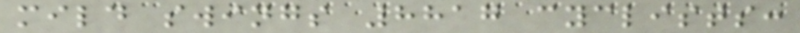mild swings 8817 cyclists:
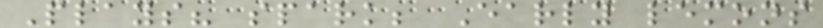Plays? spark; Early lemons
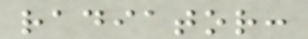radiator:
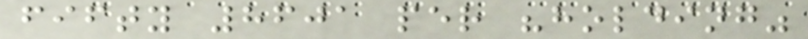fifty 8601 per "holding"
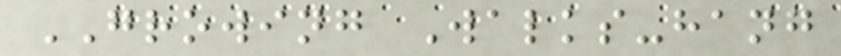GROWING Walks-hang
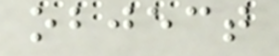object
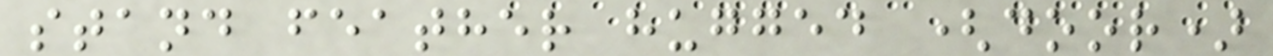stand feather hugged (door)
